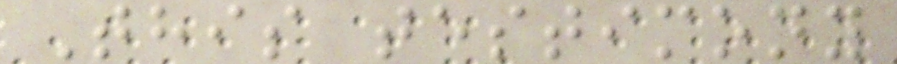This testimony
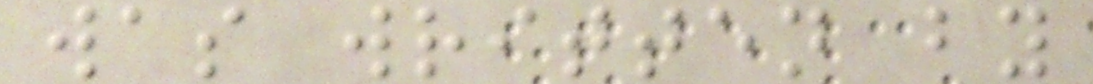was written by
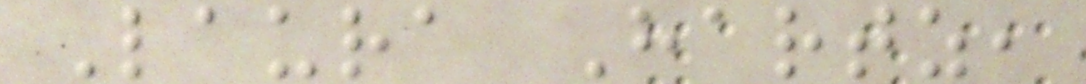Laura Hartz,
